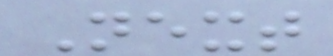Next
